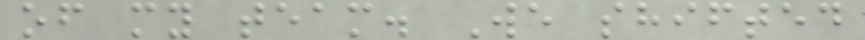of my team. We shifted
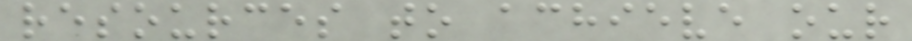resources to achieve our
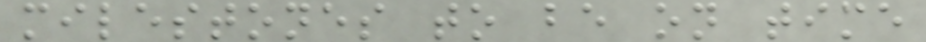milestones to be on time
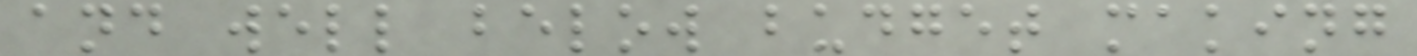and well below budget making
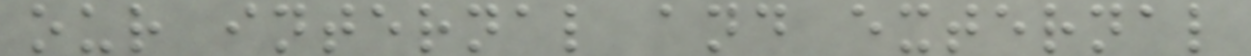our internal and external
